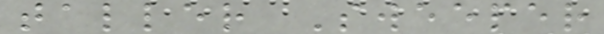taller Sweeper
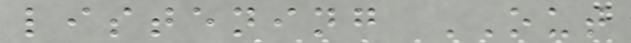listening OUT
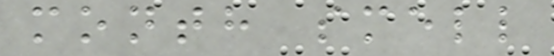month smell
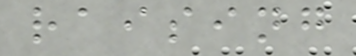raising
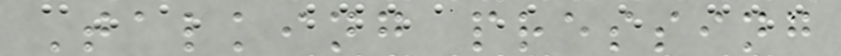Talking pressing
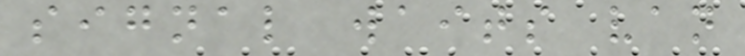signal waits van
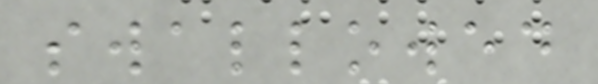swallowed
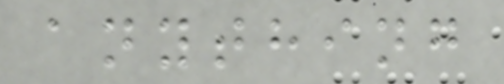anything
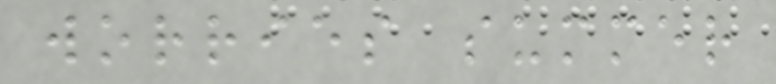worries summer
